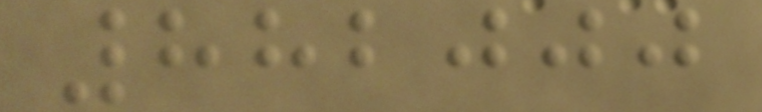882000
